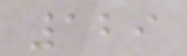129
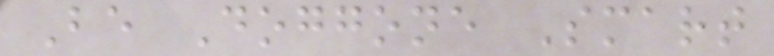Be Doggone Smart
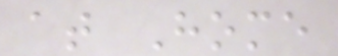at Home
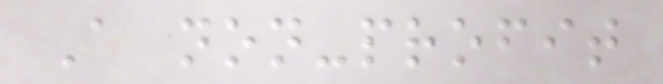A non-profit
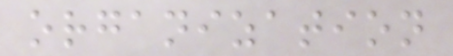organization
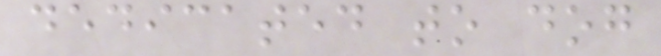dedicated to dog
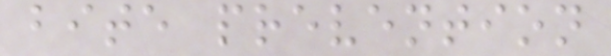bite prevention
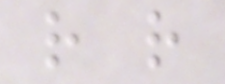r r
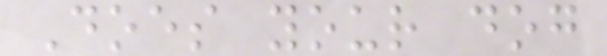Does your dog
